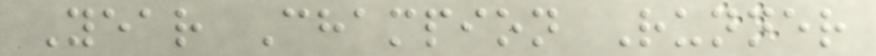Year Champion Runner
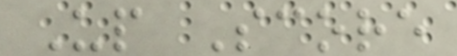Up Score
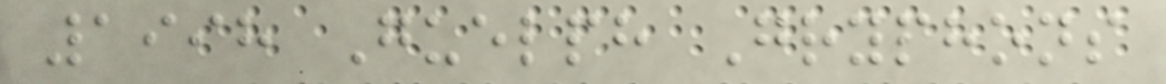1998 Guelph Gryphons
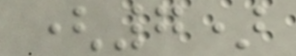(7)
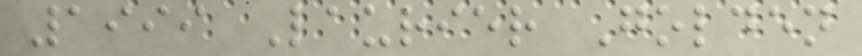1999 Laurier Golden
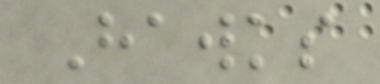Hawks
